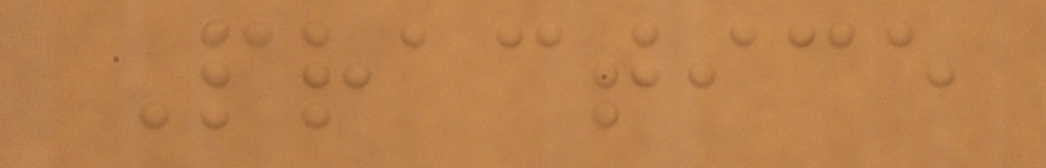Practice
